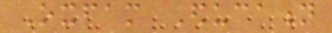Oxfam Education
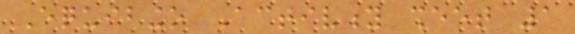Equibingo Activity sheet 1
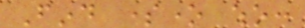Find someone who:
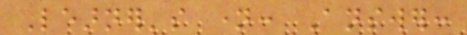Learner's name: Answer:
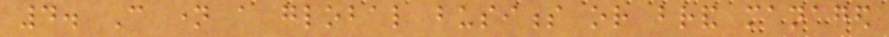4. Can name a global business or brand managed
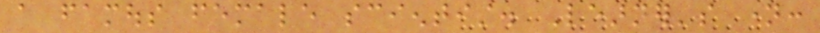a famous female scientist. Learner's name:
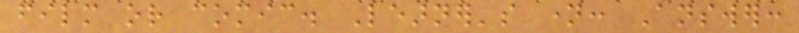film or comic. Learner's name: Answer:
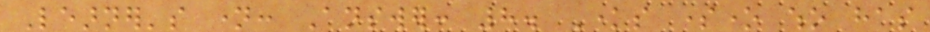Learner's name: Answer: 8. Knows someone who has
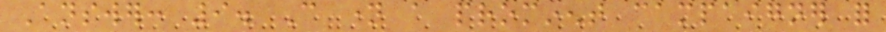Answer: 9. Can name a prominent campaigner for
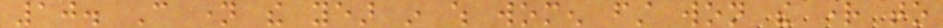10. Can name the year in which women first won the right to
